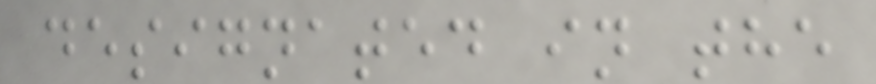designated in the
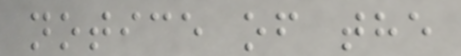notice of the
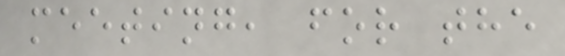meeting, for the
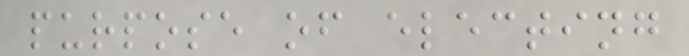purpose of electing
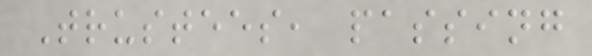Trustees, passing
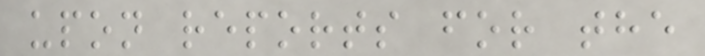upon reports for the
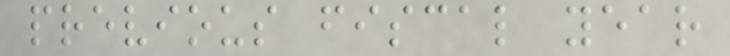previous fiscal year
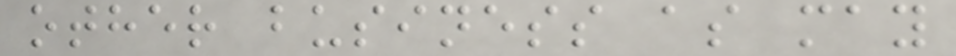other business as may
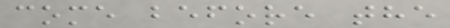come before the
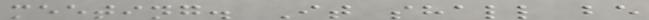meeting. It shall be
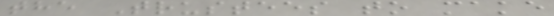the Trustees to make
